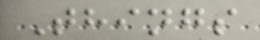Things
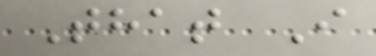That I
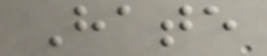Hate
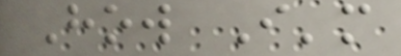How I'm
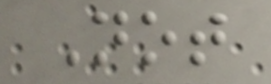Not
